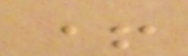+
